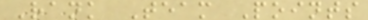Rank Team Points
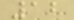12
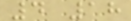4 18
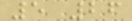5 26
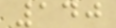140
